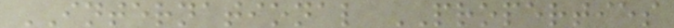INTERNATIONAL PROPERTIES
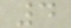4
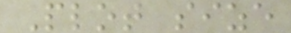Plot size
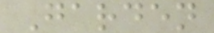Garden
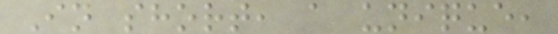In short, a unique,
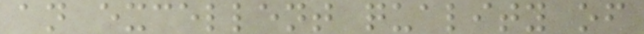an excellent quality of
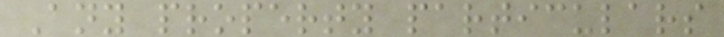Any property particulars
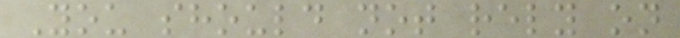You should not rely on
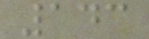143
